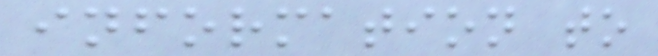information to
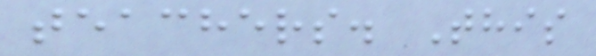teachers. This
